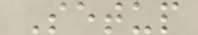Setup
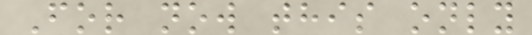For now this only
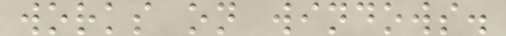works on windows.
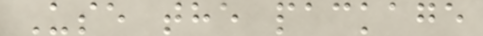Use the package
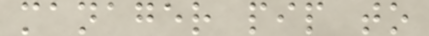manager pip to
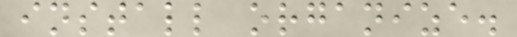install organize.
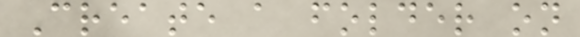Create a folder on
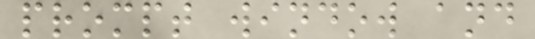prompt window and
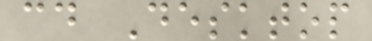cd Desktop
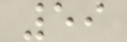59
